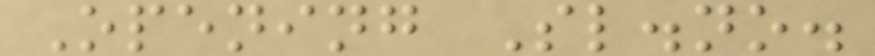Opening Sl.no.
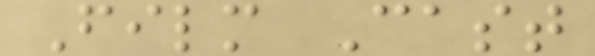Film Cast
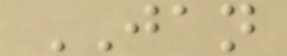JAN
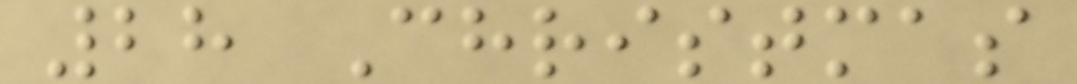28 Christmas
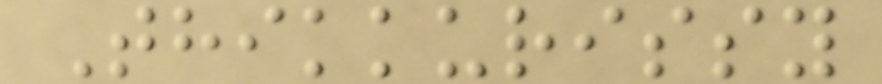Thikkurissy
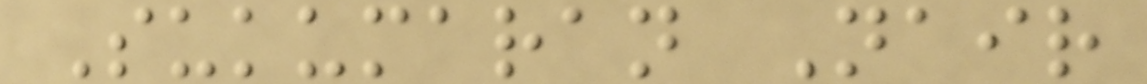Sukumaran Nair
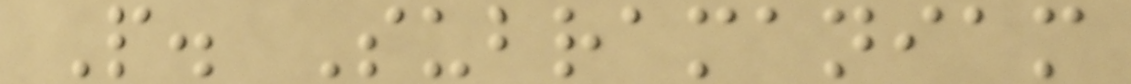P. Subramaniam
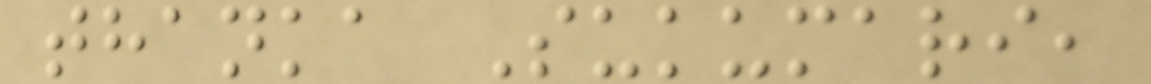thanka Sukumari,
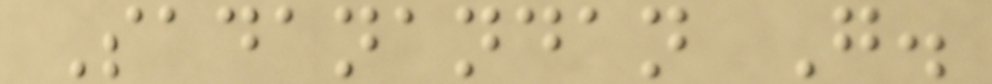Sadanandan G.
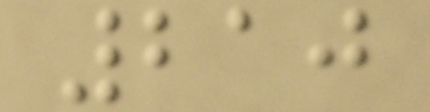210
